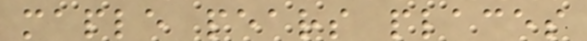maple pears places
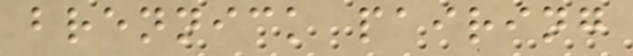brennick pairing
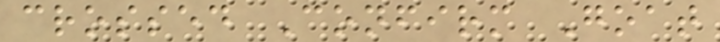crossed Confirm Goat
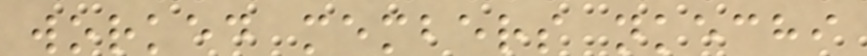worked members nkechi
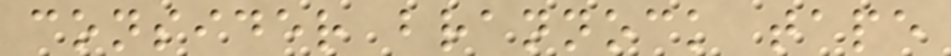consider brannock tape
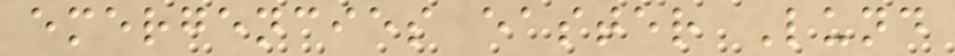emergencies easter Lund
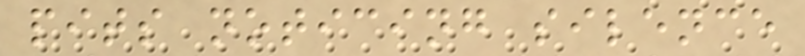pits noticing silence
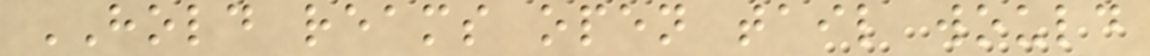HOLD reams open tail would
